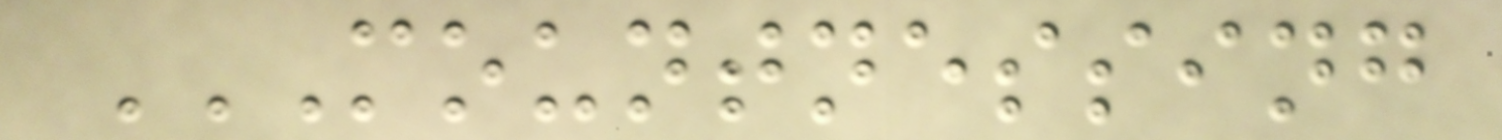MOUNTNESSING
